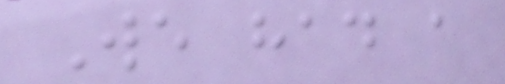We had a
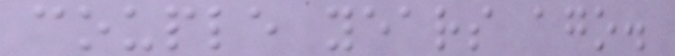couple years ago.
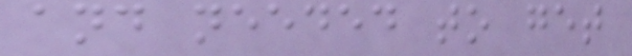and needed to get
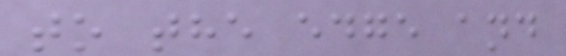to the edge and
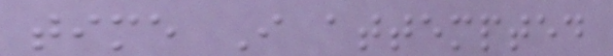time I attempted
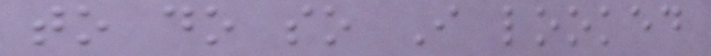to do so I looked
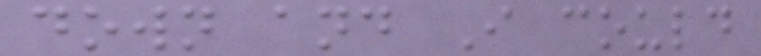down and I could
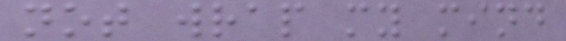not wrap my mind
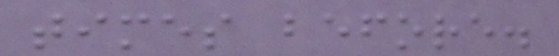times before.
